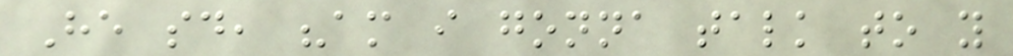He said, "am i gonna talk to you
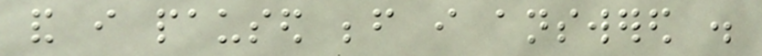and i paused before i answered .
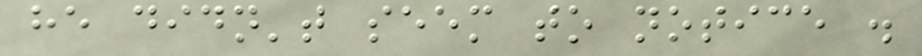he didn't seem to notice .
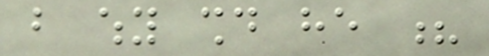but why should he ?
